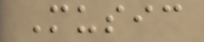Music
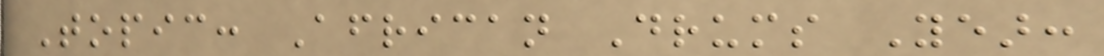Topic: African Drums Year:
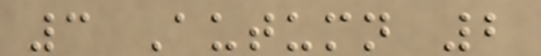3 Autumn 2
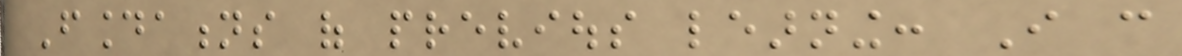Foundations of previous learning: I can
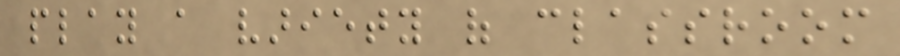play a variety of classroom
